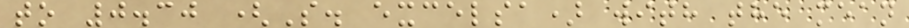to 0.30 (S. excelsa) with the mean
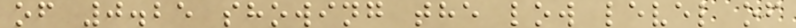of 0.25 showing the low level of
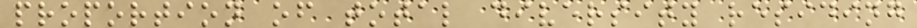proportion of total diversity residing
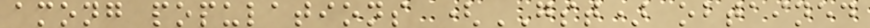among populations (GST) obtained
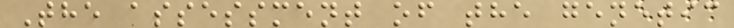The assessment of the genetic
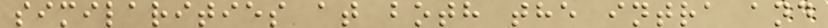similarities at both the intra and
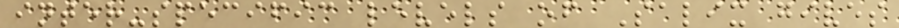inter-specific levels of Salix gives
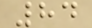84
